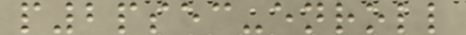p2psec-enroll
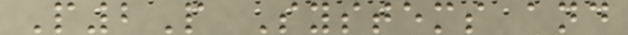P2P Systems and
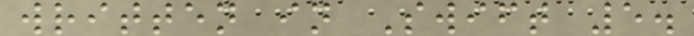written in Swift 5.
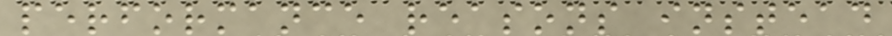performance reasons instead
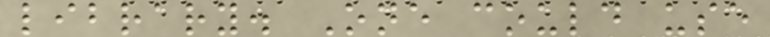library. One could use
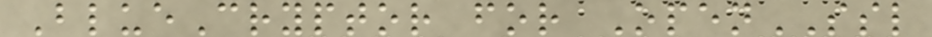BlueCryptor for OpenSSL
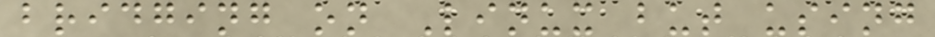bridging on Linux but using
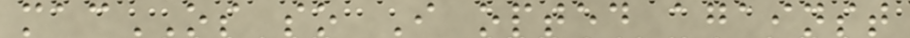macOS so I opted against
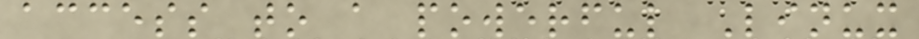access to a powerful Linux
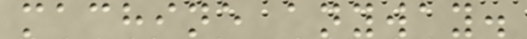machine anyway.
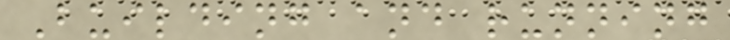Building and running
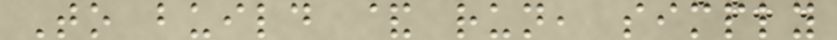To build & run, simply
